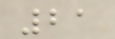21
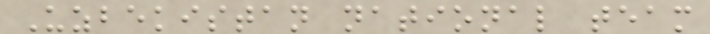Uzbekistan national team
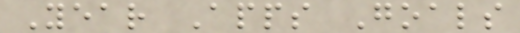Year Apps Goals
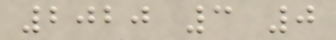2020 3 0
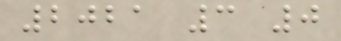2021 3 0
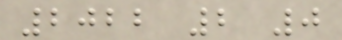2022 2 0
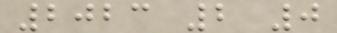2023 2 0
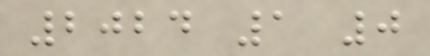2024 1 0
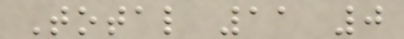Total 11 0
